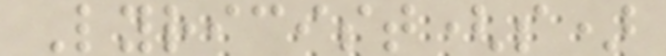Lyricist(s)
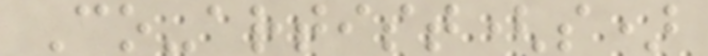Co-artist(s)
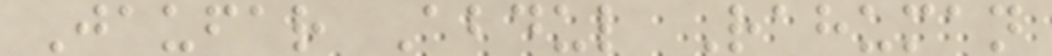Jaufar Abdul Rahuman
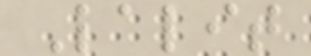Lalit
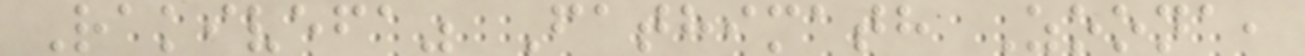Rakivefa" Fathimath Zoona,
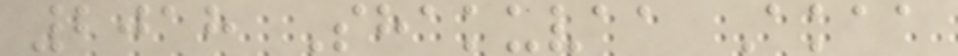2018 Shakuvaa Akaa
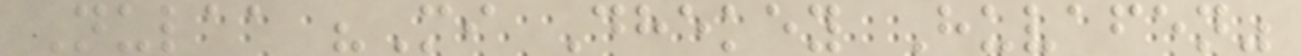Nulaa "Mi Dhekey Huvafen"
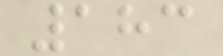183
